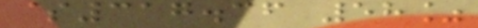$317.36 58%
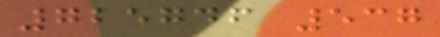725746 537
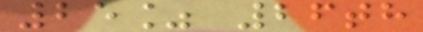25% 26th
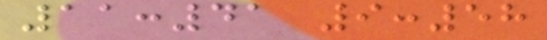11:41 9:58
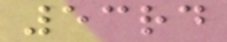53rd
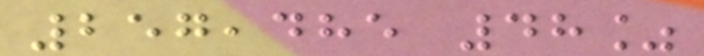257,485 48%
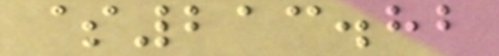$213.82
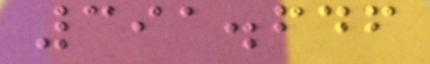391.646
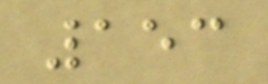153
